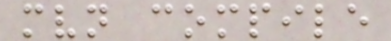mvn compile
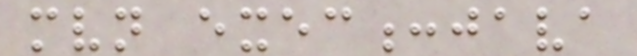mvn exec:java
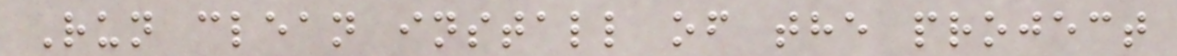Run clean install of the project
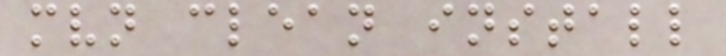mvn clean install
